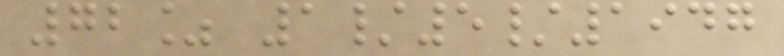72% 1/5/1947
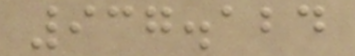937.124
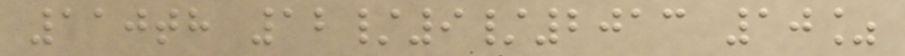110th 12/9/2013 10%
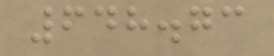648.73
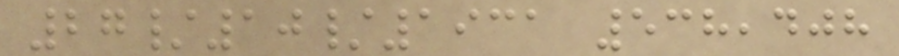27/10/1931 538,408
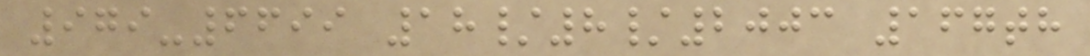979-6699 18/8/2003 167th
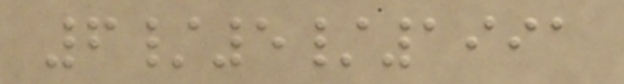6/5/1991
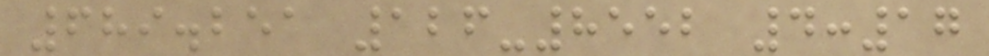689.251 126-8552 4:17
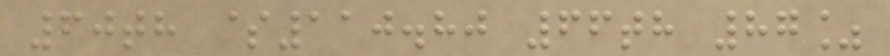60th $110.80 66th 87%
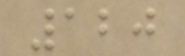120
